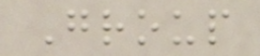Group
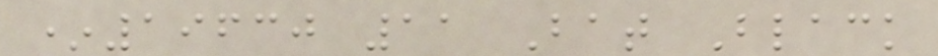*19630 11 Bat Black
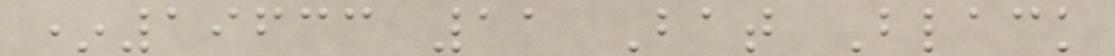*19633 11 Bat Black
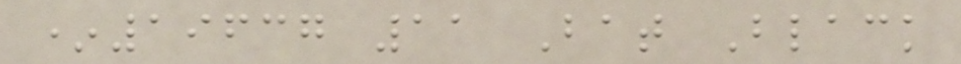*19637 11 Bat Black
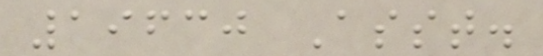19630 Asst.
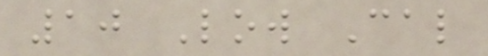10 Low Cal
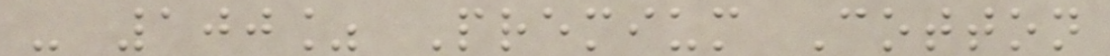- 100% Premium Cotton
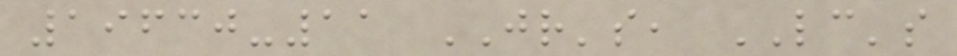19630-11 JR's, LC's
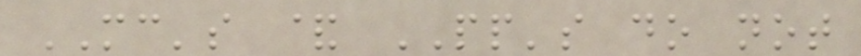MC's & PP's do not
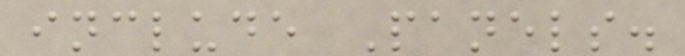include Panels.
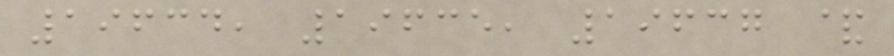19634, 19635, 19637 &
